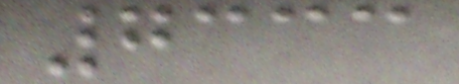7333
